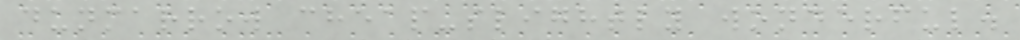dunmarrow cheap-slightly wonderful.
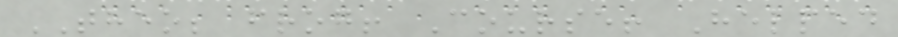THEO; frog! Course! Helped
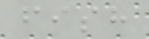fish
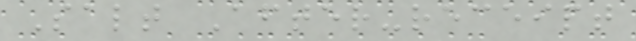Salt After-receipt
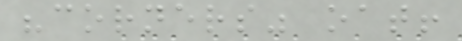"corners" oat!
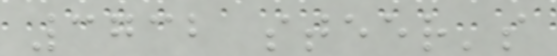3732 steer's
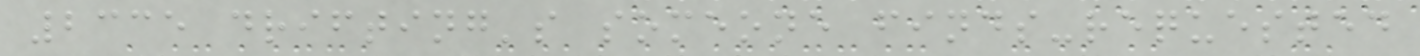2335 drifting's someone finds-requested
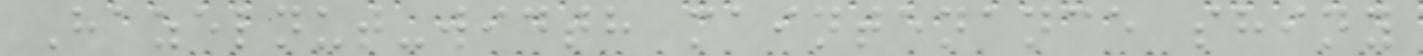Hazelnut-width maintenance shiny
